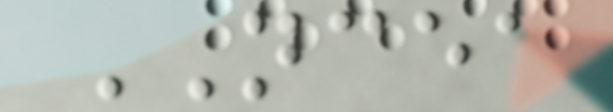NCEA
